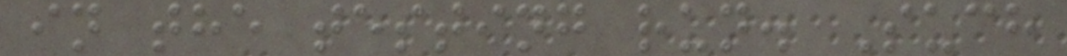in the testing run. Such
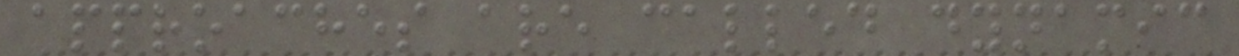approaches are called dynamic
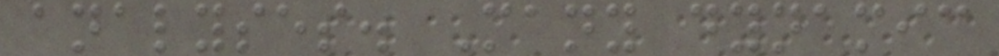analyses. Many dynamic
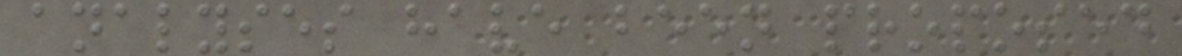analyses have been proposed
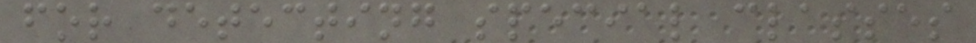for detecting special classes
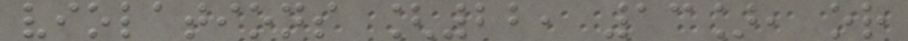violations [22, 13], or
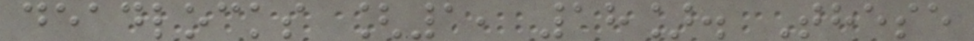deadlocks [1, 18]. These
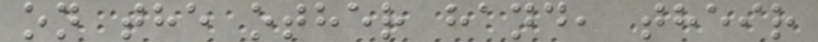on the other hand, their
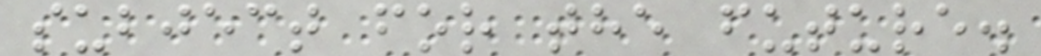subject for the future.
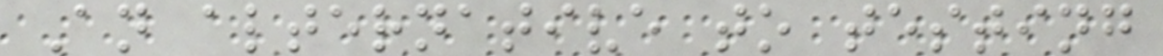An alternative to testing
